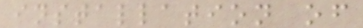installation of
